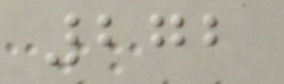272
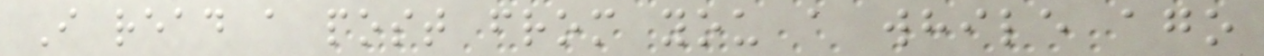I read a post from you a while ago
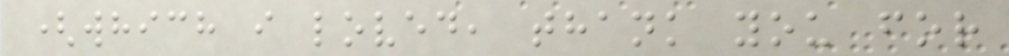(which i loved, thank you for
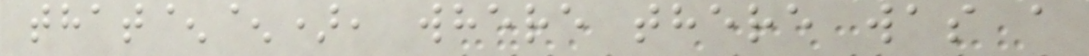that^^), where there was a
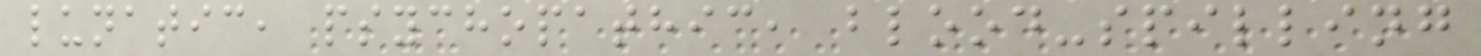lunatic, psychopathic, blood-spilling
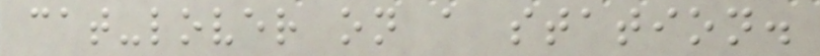cat-lover on a station.
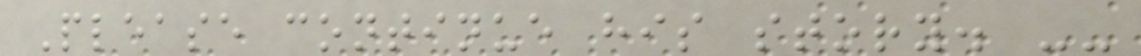Please continue his story. --
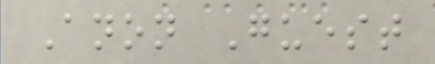Anon Guest
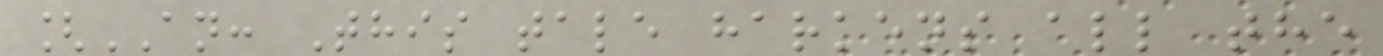[AN: This tale harkens all the
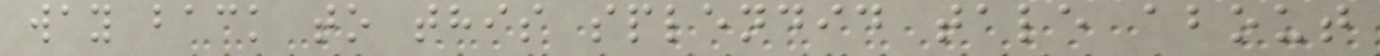way back to this splendid tale about
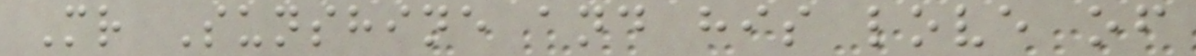Mr Sunshine and his love of
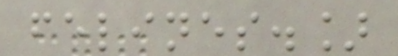felines.]
